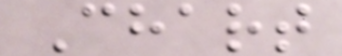Chart
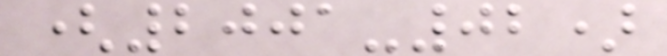(2001-02)
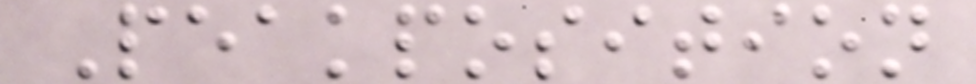Peakposition
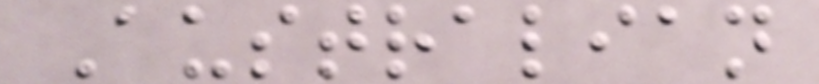Australian
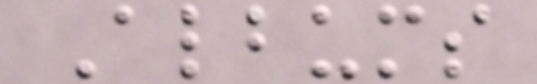Albums
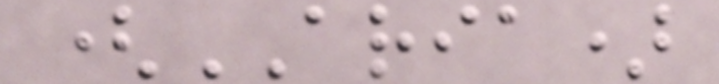(ARIA)
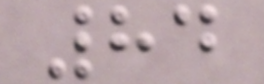84
